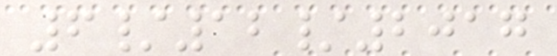6/12/2017
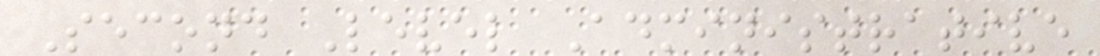Second Level Administrative
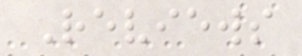Reviews
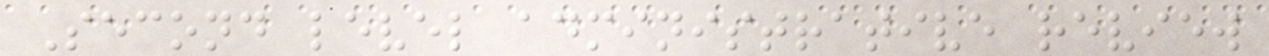Second level administrative review
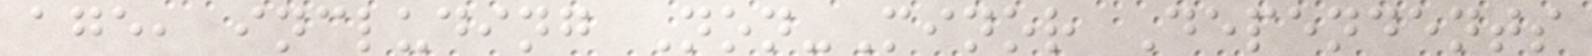age, including Non-Minor Dependents
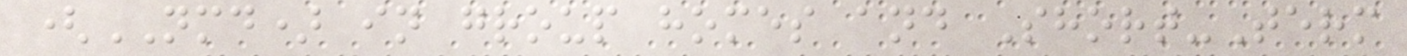(NMD) in group homes and Short-Term
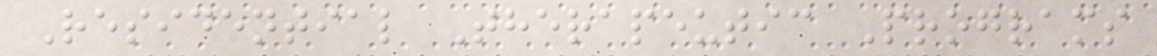Residential Therapeutic Programs
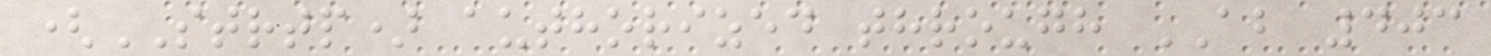(STRTP) authorized through AB 403
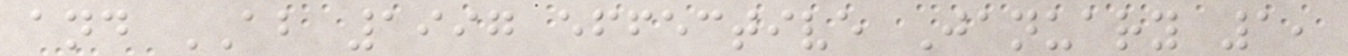and AB 1997 effective January 1,
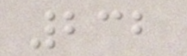232
